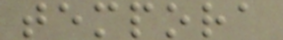tempora
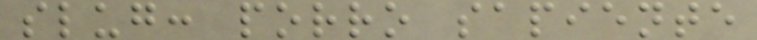slug: porro sapiente
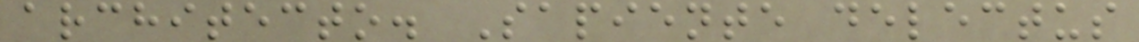architecto. Sapiente delectus
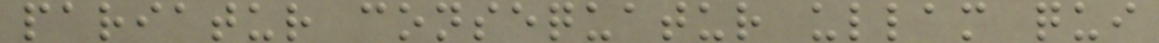pariatur consequatur ullam qui
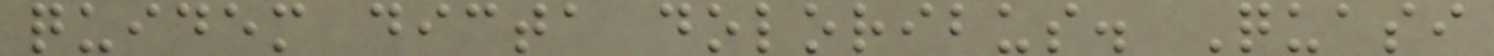quidem dicta doloribus. Quasi
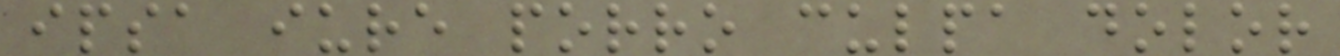ipsa iure porro culpa dolor
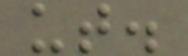ut.
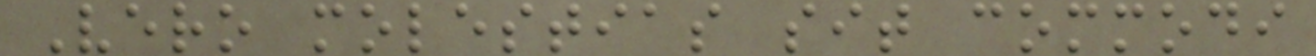Vero molestias sit commodi
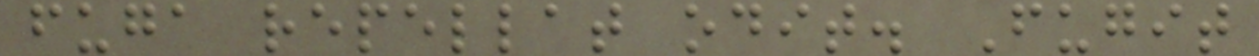fuga repellat odit. Fugit
